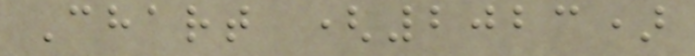Chart (2023)
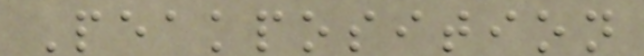Peakposition
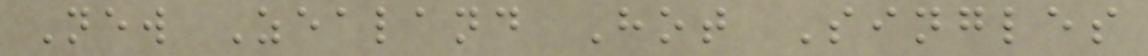New Zealand Hot Singles
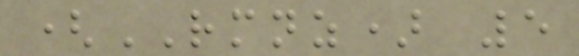(RMNZ) 5
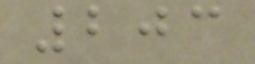203
